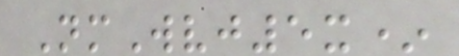NmWvj5x*
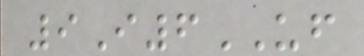9I6UF
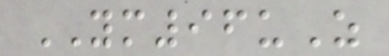YM96uZ
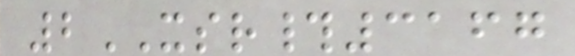2XSR#3167
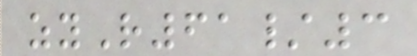zyR61/3
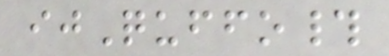ijQuffo#
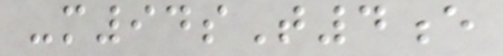-m94sT4e
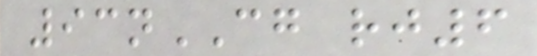93nCG rj6
